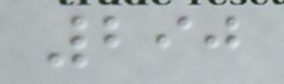290
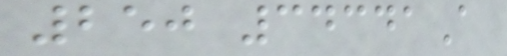250 34341A
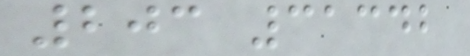203 31342
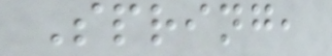Spring,
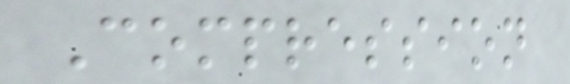Compression
